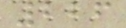226
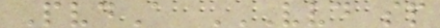PvdA VVD SP
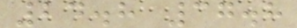24.8 37.8
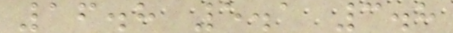16.8 5.1 3.8
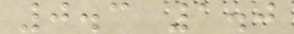0.3 1.0
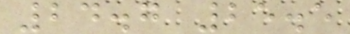24.7 25.5
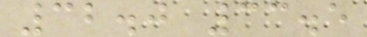32.0 33.5
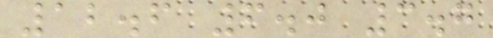12.6 6.0 3.7
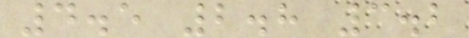4.5 2.8 3.2
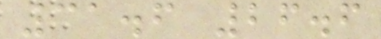31.6 26.6
